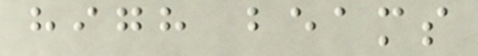high beams
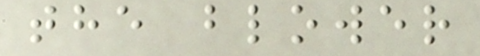the blower
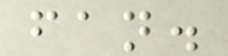fan.
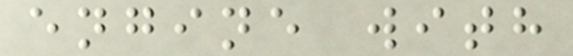engine with
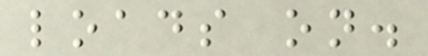loads on.
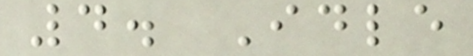4. Idle
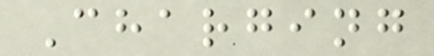Charging
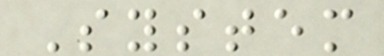System
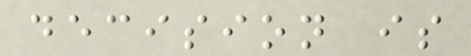decision is
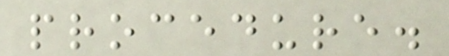procedure.
